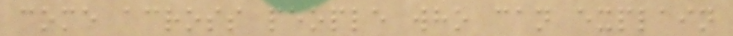come across people who can explain
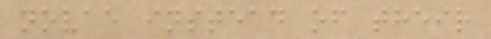novae instead of their
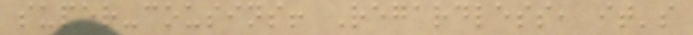super-cousins! Regardless, it's
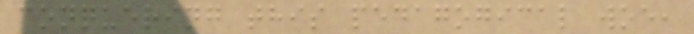conquering this pedagogical woe,
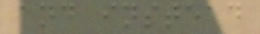and instead
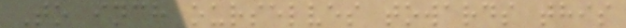To inch ourselves towards this
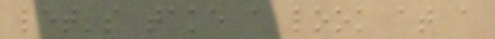let's take a look at a
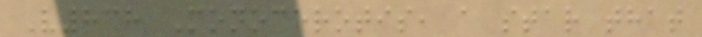V838 Monocerotis, a star that
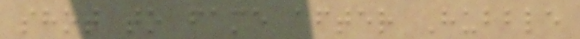shot to fame after Hubble
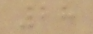28
